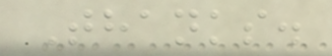Thanks.
